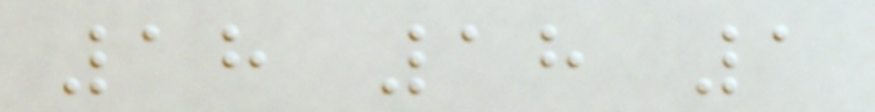18 18 1
